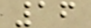16
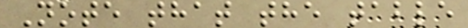Note that the table
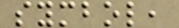symbol,
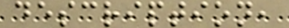description,
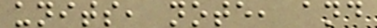units, note, and
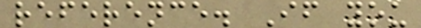reference. If you
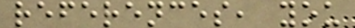references, you
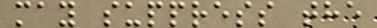may suppress the
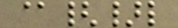@{}l
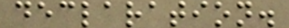declaration.
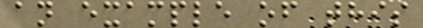an example of this
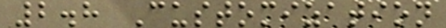2.8 Customization
